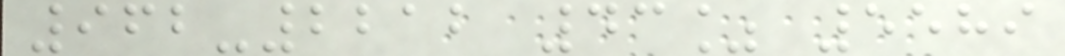962-2212 43% 5589
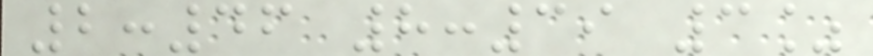2:46 8:39 3%
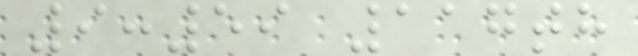9:59 117th
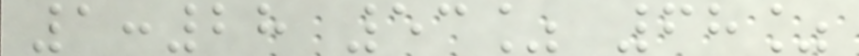1:28 53% 68%
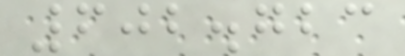602.723
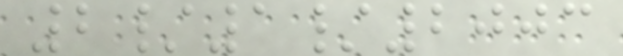2/1/2003
